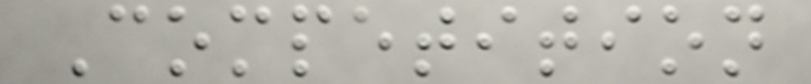Competition
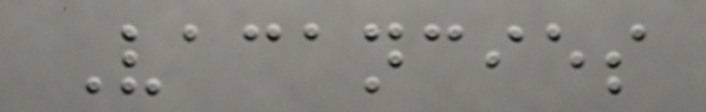Vacancies
